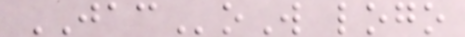JACoW logo
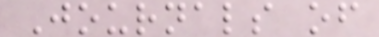Journals of
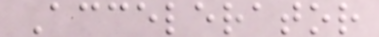Accelerator
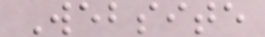Website
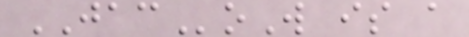JACoW is a
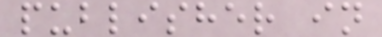publisher in
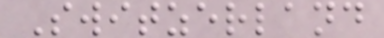Switzerland
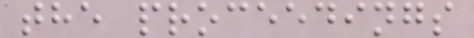the proceedings
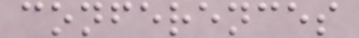conferences
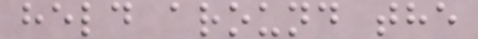held around the
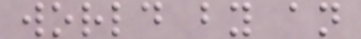world by an
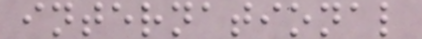international
